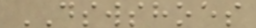DSWSHOES
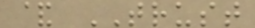& TRUST
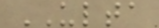ULTA
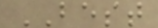BEST
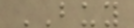BUY
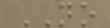NO
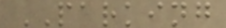PARKING
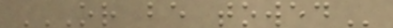OR BE TOWED
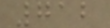712
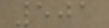501
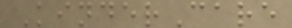KinderCare
